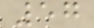57
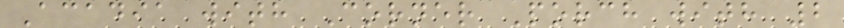Acadia with Corner Porch with 2
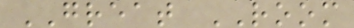GREAT ROOM
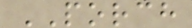PORCH
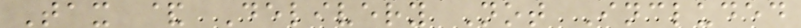Tax & Delivery Not Included
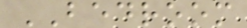BEDROOM
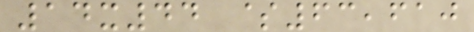14x44 $63,610
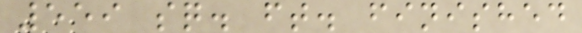559 sq. ft. finished
